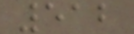512
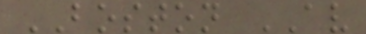BOSTON AV
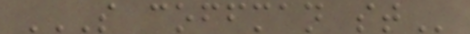S COFFMAN ST
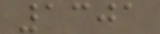1301
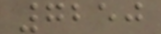7250
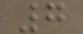7
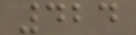424
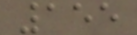155
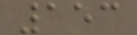153
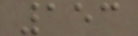153
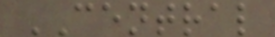CENTRAL
